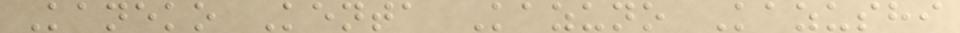Kaneko Kenta Kazuno Kazushi
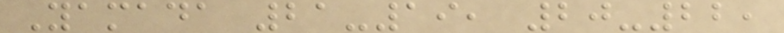Yamada 21-19, 20-22,
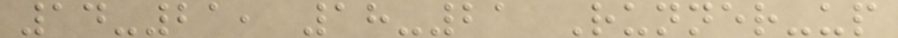14-21, 18-21 Runner-up
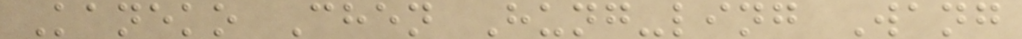Kaneko Chen Hung-ling Wang
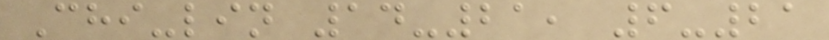Chi-lin 14-21, 6-21
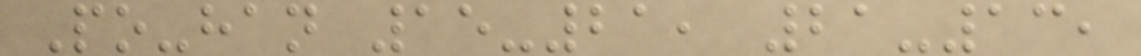Po-han 15-21, 21-13,
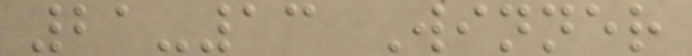21-13 Winner
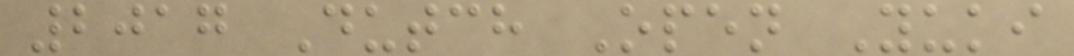2017 Dutch Open Yuki
